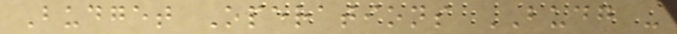Budget Operations BUDG -
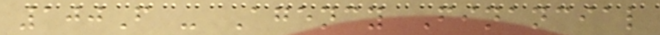100F - Agency Financial
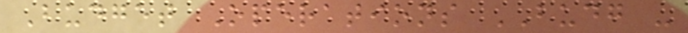Budget Operations BUDG -
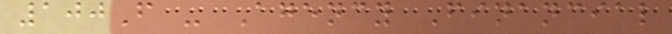100F - Agency Financial
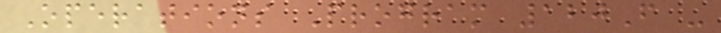Operations Program 120F -
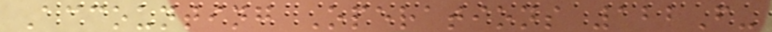Accounting Operations 122F-
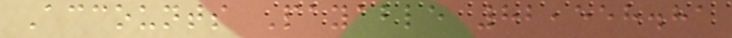Accounts Payable 82,558.81
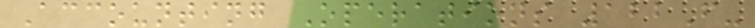Accounting Operations 122F-
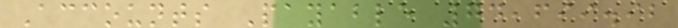Accounts Payable 74,699.92
